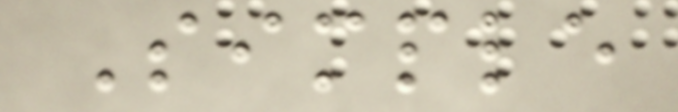Simple
